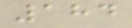184
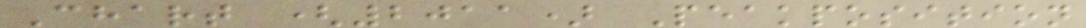Chart (2011) Peakposition
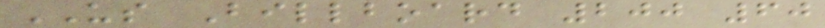US Billboard 200 60
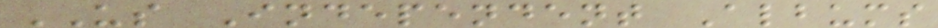US Independent Albums
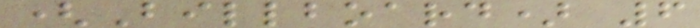(Billboard) 6
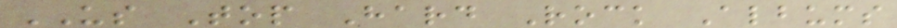US Top Hard Rock Albums
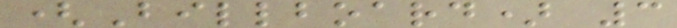(Billboard) 3
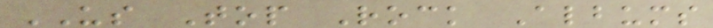US Top Rock Albums
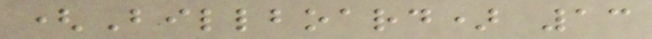(Billboard) 13
